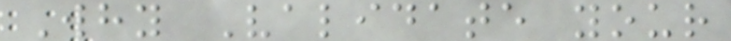Why Validate your
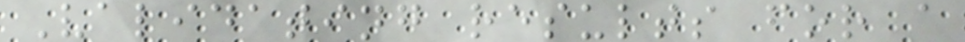Validating results for a
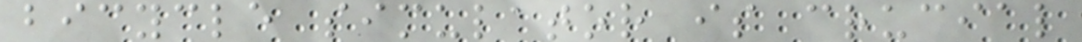bicycle simulator is crucial
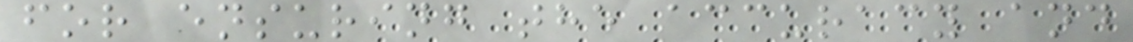for ensuring the accuracy and
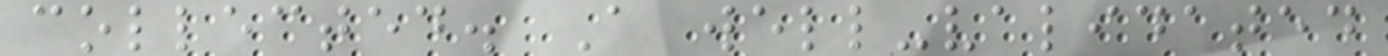collected. A well-validated
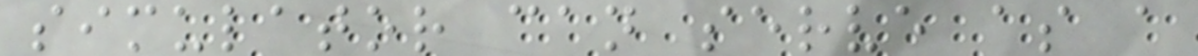simulator can serve as a
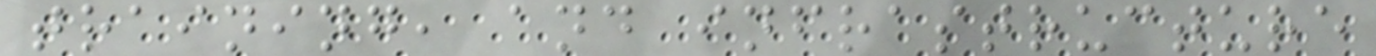training, and infrastructure
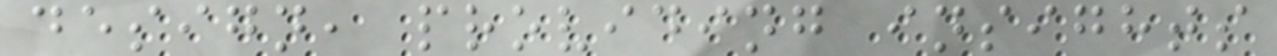design, providing insights
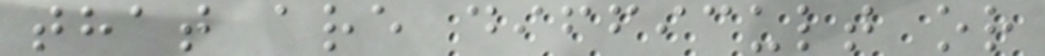that are difficult or
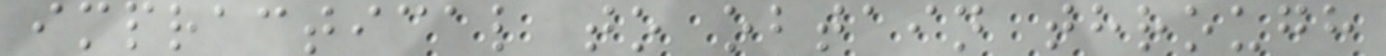impractical to obtain through
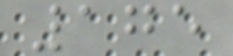175
